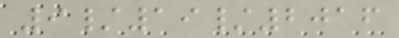9/19/2016
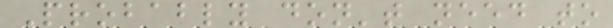Probably don't need to
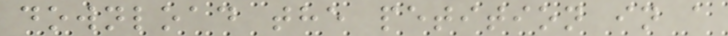download the petition in a
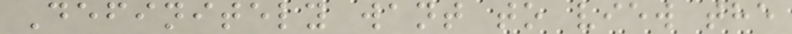Definitely want to view the
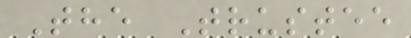The Trustee
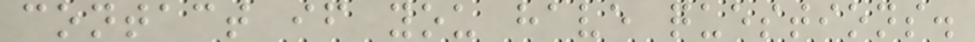contact if you have questions.
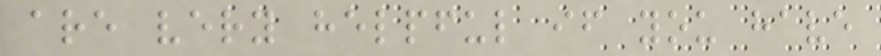are very helpful if you have
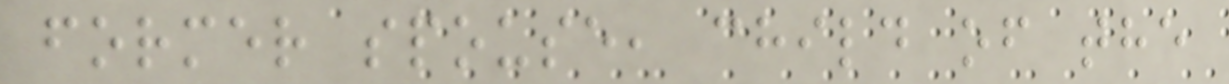former spouse, child of the
